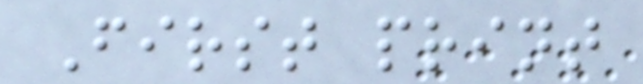First print
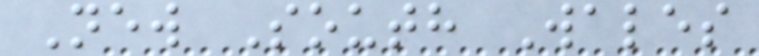New South Wales
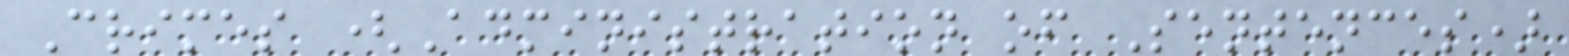Crimes (Administration of Sentences)
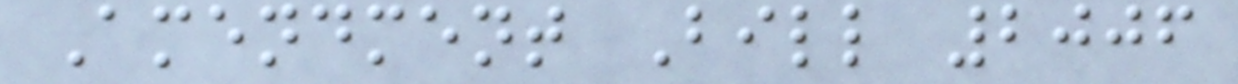Amendment Bill 2006
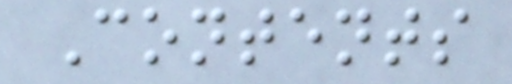Contents
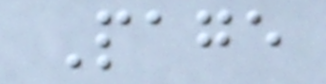Page
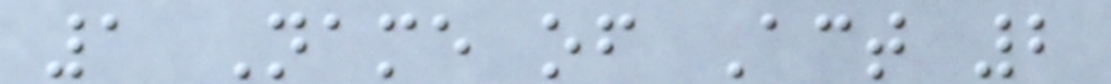1 Name of Act 2
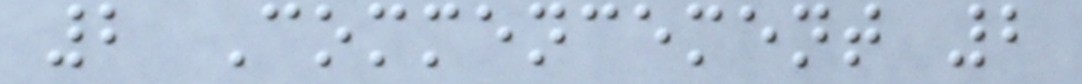2 Commencement 2
